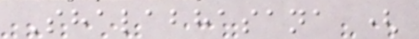Shalabhasana (
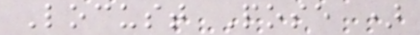Locust Pose )
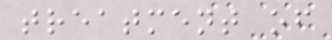treatment of
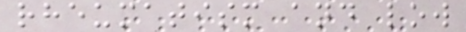rheumatism and low
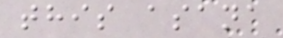this asana
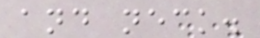and neck.
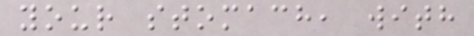your stomach, with
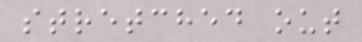stretched out
